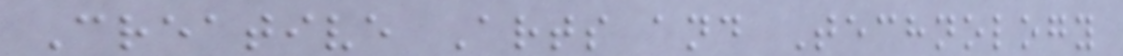Creative Arts and Technology
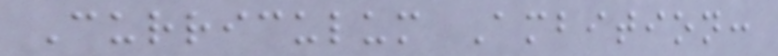Curriculum Ambition:
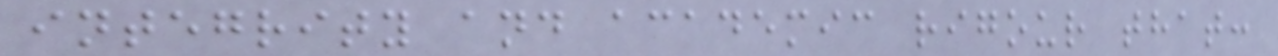integrity and academic rigour that:
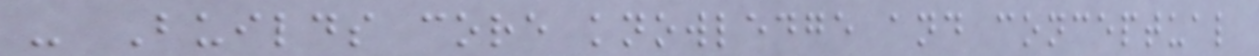- Builds core knowledge and conceptual
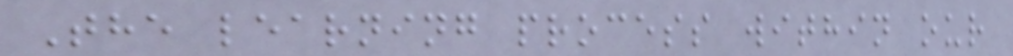The learning process within our
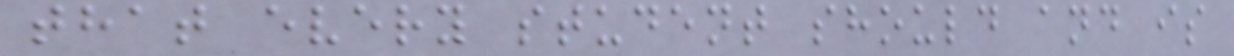that every student should and is
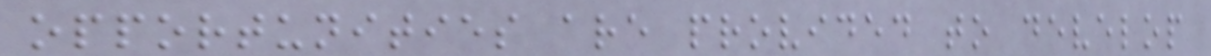opportunities are provided to develop
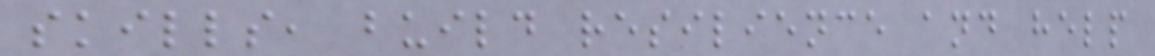skills, build resilience and help
